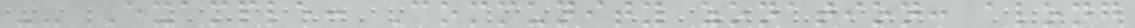-- Example: Community zonation: along
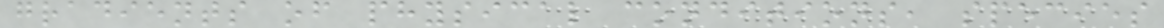gradients of physical conditions, species
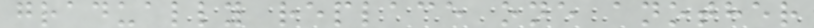gradually replace one another
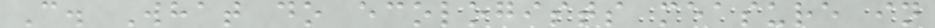C. What do ecologists measure in
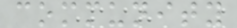community
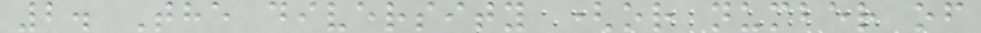2. The diversity (or number of
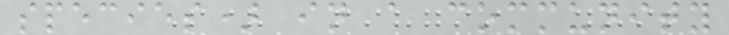species) in a community
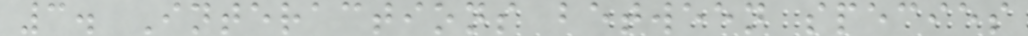3. Interactions between species
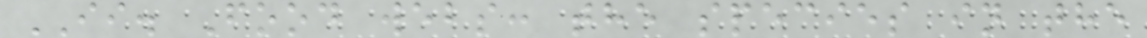II. Food webs: the species in the
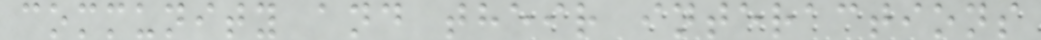community and their interactions
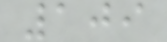109
